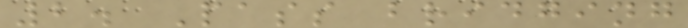2. Pass bridging
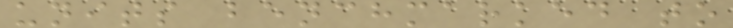units benchmarked to
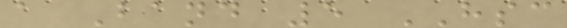a Band 5 HSC
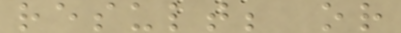result; or
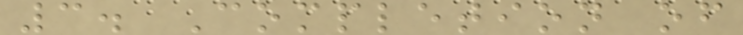3. Completion of
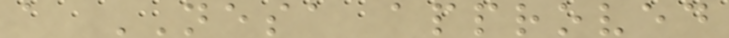a NESA approved
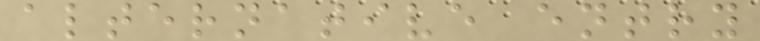alternative entry
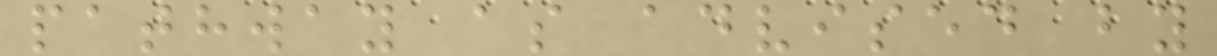pathway as advised by
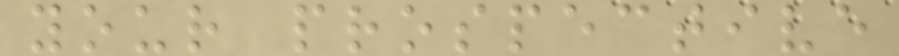your prospective
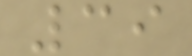39
